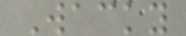Wacky
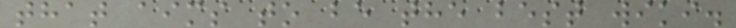that aims to be the best wiki.
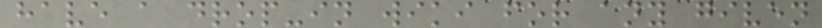have a drop-in wiki for any given
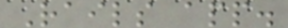Rails app.
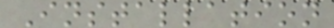Installation
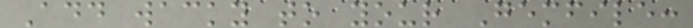Add wacky to your Gemfile:
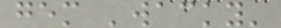gem 'wacky'
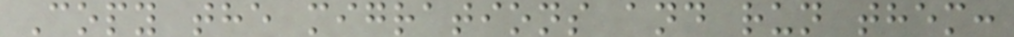Copy the migrations and run them:
